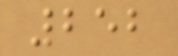252
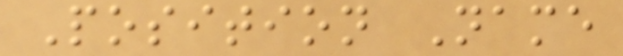Position Name
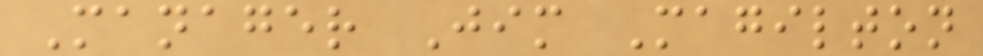Manager Jim Magilton
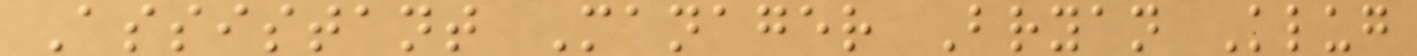Assistant Manager Bryan Klug
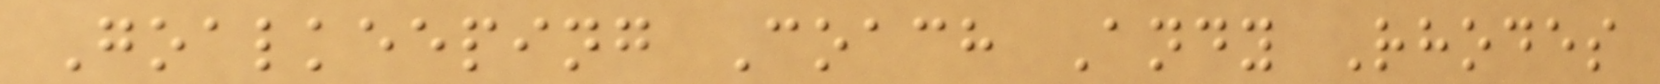Goalkeeping Coach Andy Rhodes
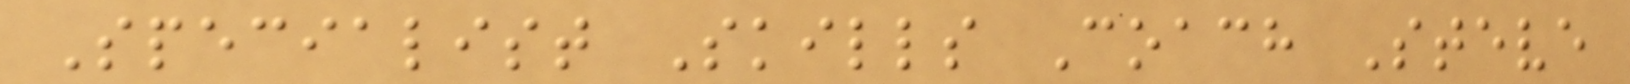Specialist Skills Coach Steve
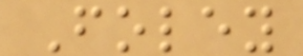Foley
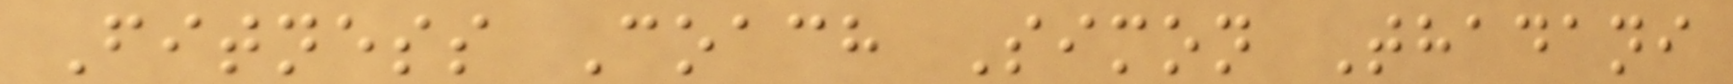Fitness Coach Simon Thadani
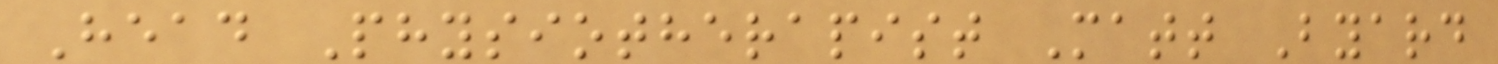Head Physiotherapist Matt Byard
